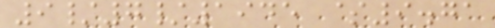9/7/1945 $9.71
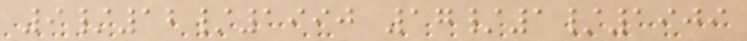9/12/1990 17/1/1909
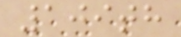109th
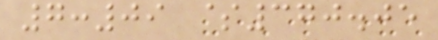7:09 $370.05
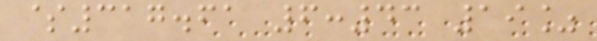$317.61 6:43 19%
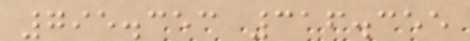795.353 316.355
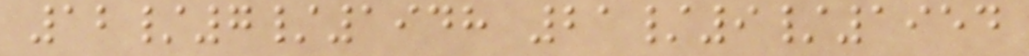12/7/1948 21/9/1954
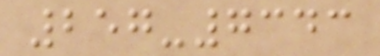257-7343
